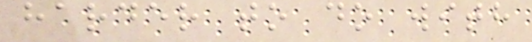harder to do with
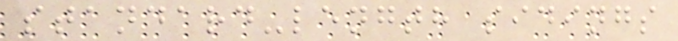standard-length sidings
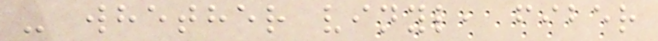- whether vinyl, fiber
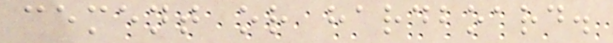cement or hardboard.
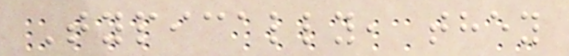Typically, they
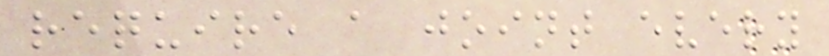require a joint every
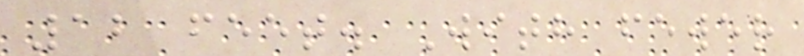12 feet. With fewer
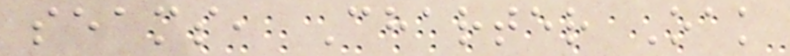seams, Charter Oak
